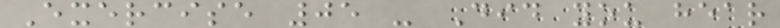Exercise 05 - Did you hear
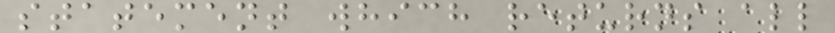statement which returns all
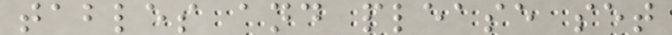tables and please set
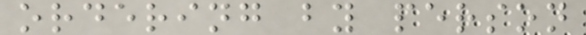ordering by person
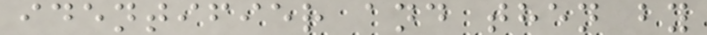identifier and then by
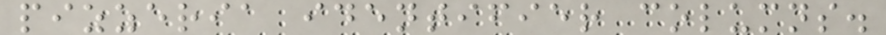pizzeria identifier columns.
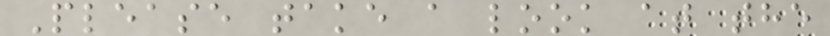Please take a look at the
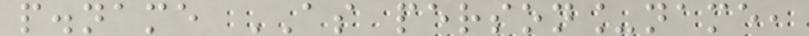p.name AS person_name,
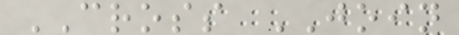CROSS JOIN
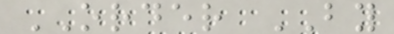ORDER BY
